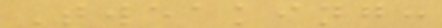Tweaking:
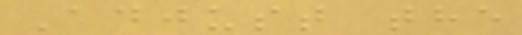Adjust the
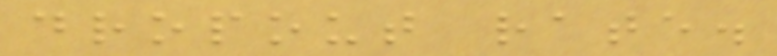dropout rate.
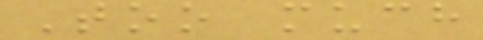Too much
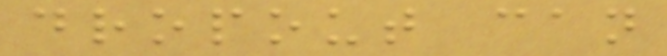dropout can
